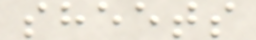sheets
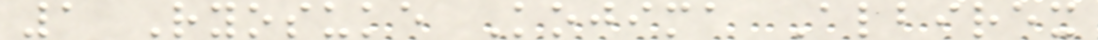1 Ryosuke Kojima Albirex
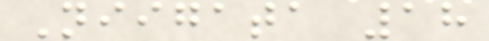Niigata 18
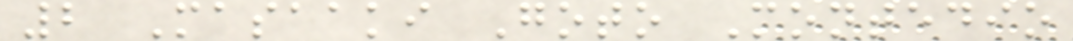2 Masaaki Goto Montedio
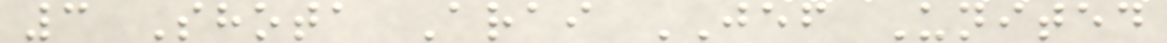3 Shota Arai JEF United
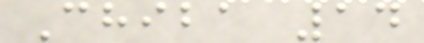Chiba 14
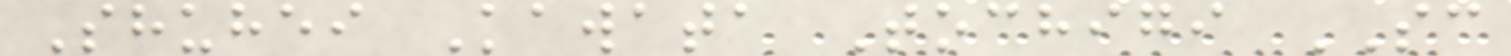Shuhei Kawata Tochigi SC
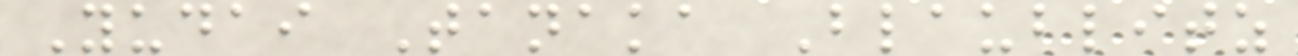Yudai Tanaka Blaublitz
